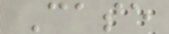Case
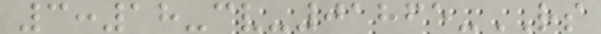3:18-cv-01865-RS
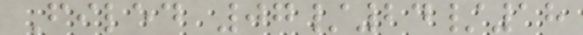Filed 07/24/18
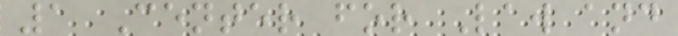1 Center for Law and
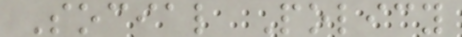Social Policy
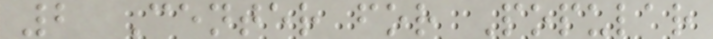2 Center for Popular
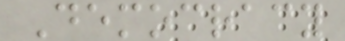Democracy
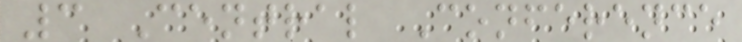3 Central Conference
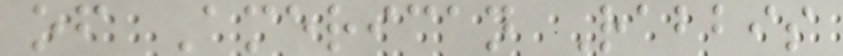of American Rabbis
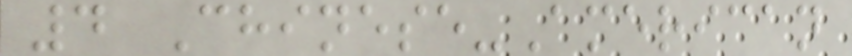4 Chinese-American
